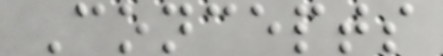Concepts
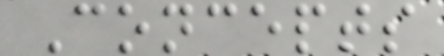Concepts
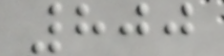800
